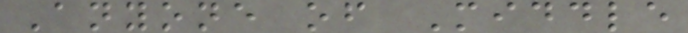Anyone of Middle
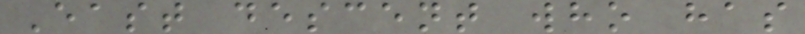East descent who has
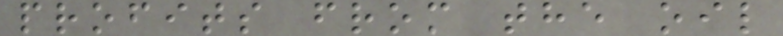profits from the oil
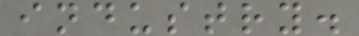industry.
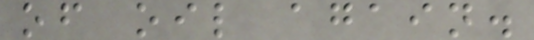of oil again.
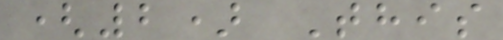(2) This
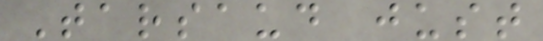Tarsaud just
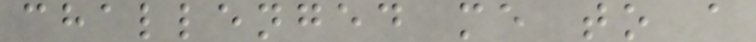challenged me to a
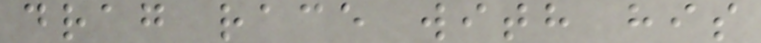drag race with his
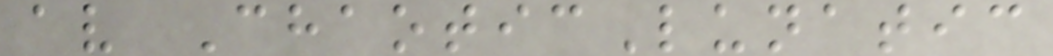av ChaoticLunatic
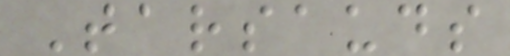Tarsauds
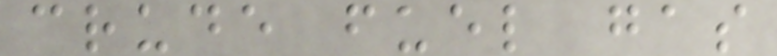crude fuel gas
